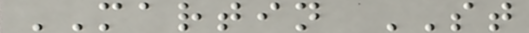MARTIN ST
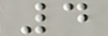4
